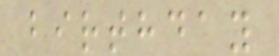birthday
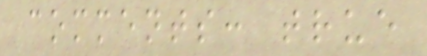comments: true
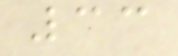33
